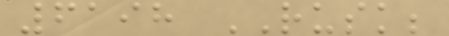6198 RUSK;
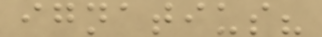ignatius?
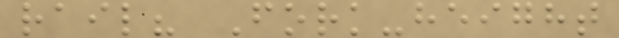rail? Fork-height
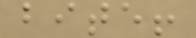bite!
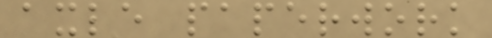axle paperwork
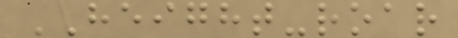HEIGHT-roar
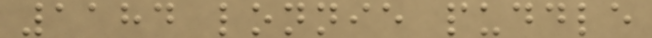1184 lonnie puddle
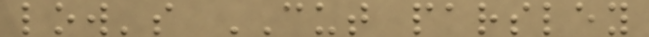low's CUT parsley
